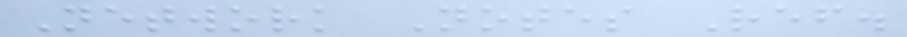Network Notes Ref.
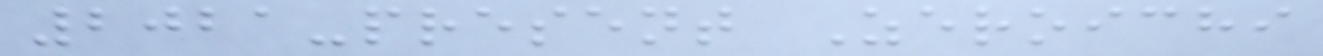2021-present Zeroichi
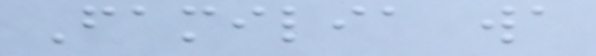Familia wa
